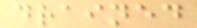drained
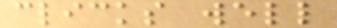clicks well
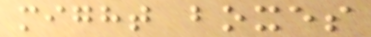might boxes
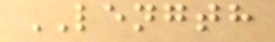LENGTH
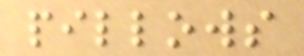pillows
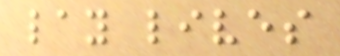lay lives
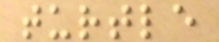turtle
